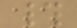#
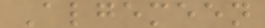Algemeen
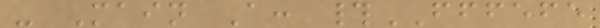- Main A: #FFFEFE
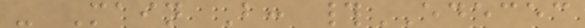- Main B: #EDECEC
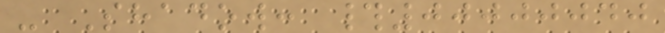- Shadow: #00000040
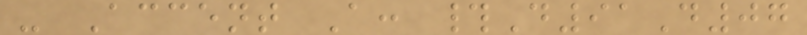- Accent A: #D91D07
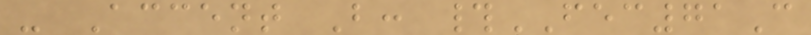- Accent B: #FEC71C
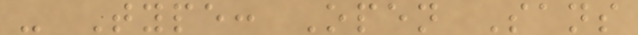- Type: Open Sans
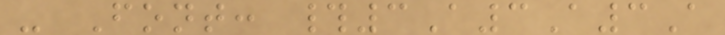- Font: #3A3A3A
